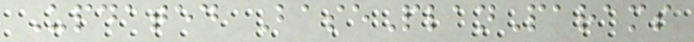Updated BasePlanParams
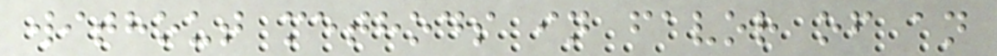without methods in favor of an
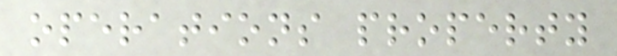operations property
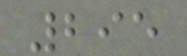295
